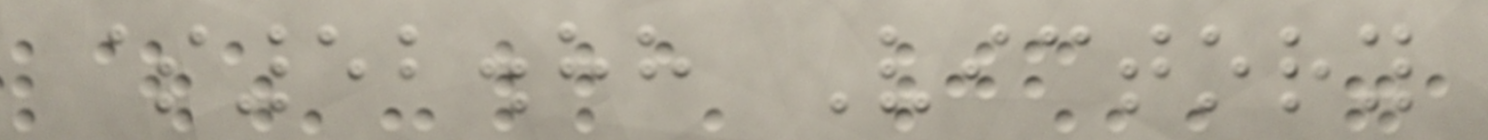$52.88 Victory
